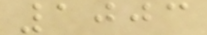1003
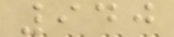940
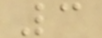3
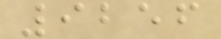9256
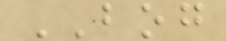BOG
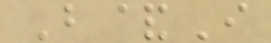B&I
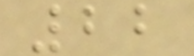22
